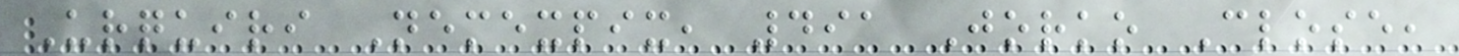Urquiri Nemexpix, 491 Jorko Close,
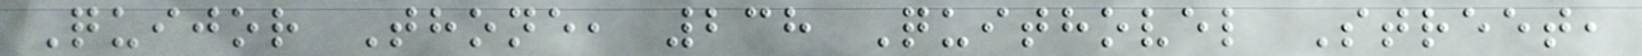Quijor Thone, 238 Quithovel Street,
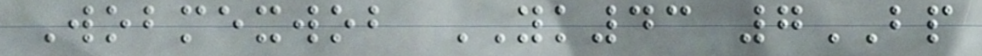Wobmexwob YK43 7BP
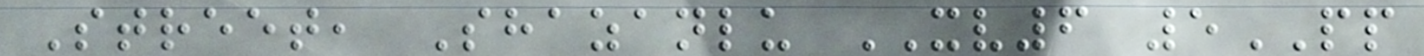Street, Shazanlu XV6 5PP
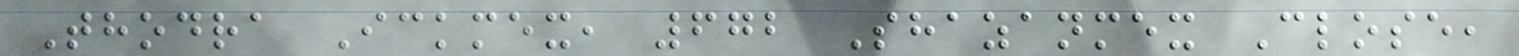Thodra Ickmex, 672 Shazanmex Close,
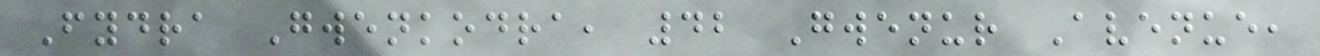Fydra Gwenkodra, 42 Gwenur Avenue,
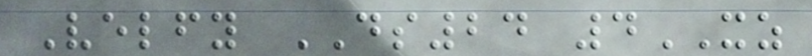Velfy DS24 4XZ
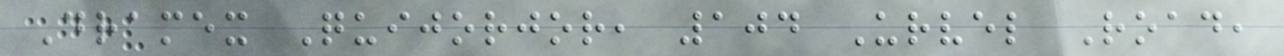Dramex Quijorjor, 104 Urvel Road,
